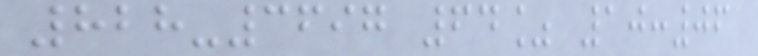828-3697 64% 10:06
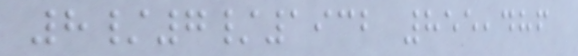8/7/1932 855,486
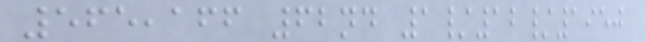565,166 62nd 1/12/1950
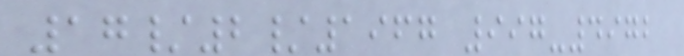17/2/1967 997-4972
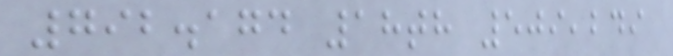792.174 18th 509,249
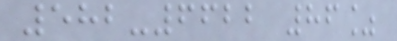582-6622 86%
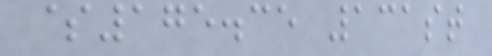$175.35 131st
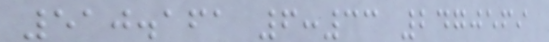510.161 6:33 2470569
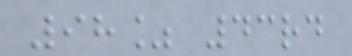98% 43rd
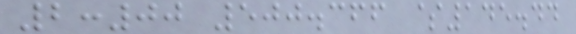2:00 500.366 $145.44
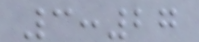3:27
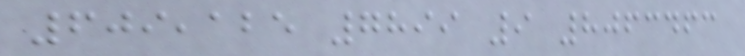609,125 7899 9 8063463
